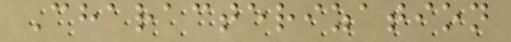Characterization
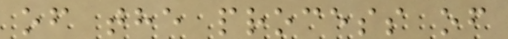of the process of
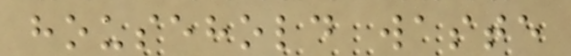household waste
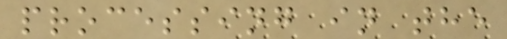processing in the
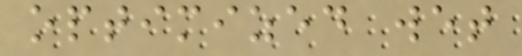optimized wet
